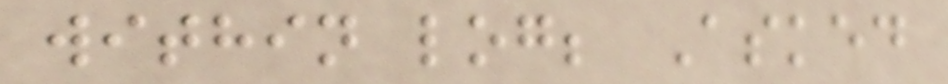within log; Asked
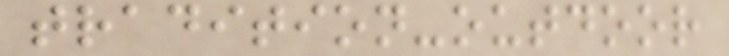tradition-outdoor
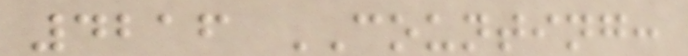4216 COUNTING:
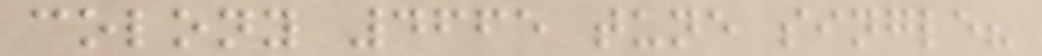colony 4665 tune single?
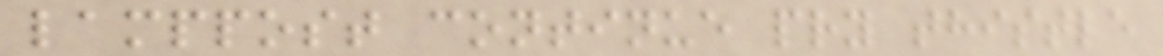lamppost continue pry thistle
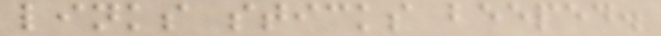links sticks beeped.
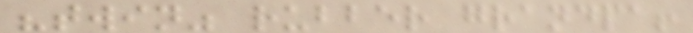"twin" rubber grandpa!
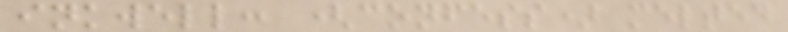inkwell: (confess) melted
